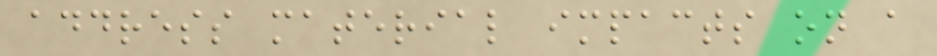address material impacts on a
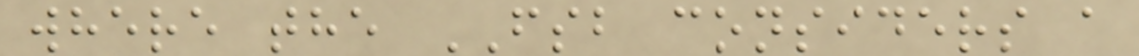where the FSB considers a
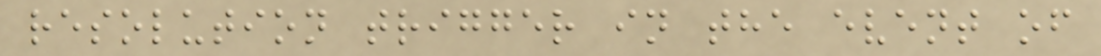resolution trigger in the event of
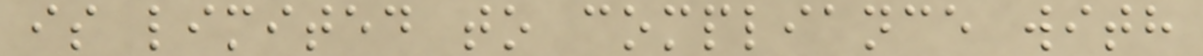is limited to compliance with
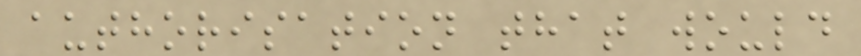authorisation that would
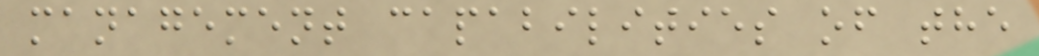management capabilities of the
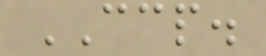CCP.
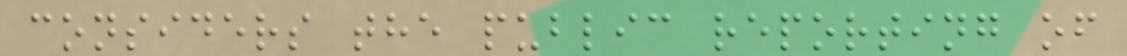considers the public reporting of
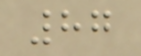87
